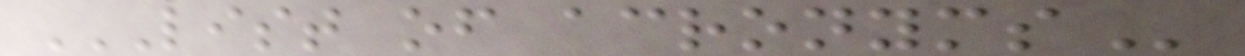LIST OF ACRONYMS
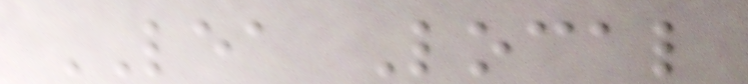LEA Local
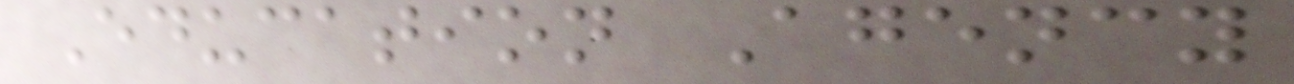Education Agency
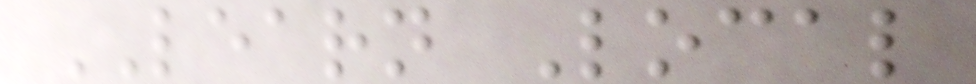LEARN Local
